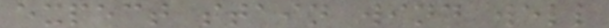expect stain wind well
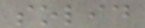solid
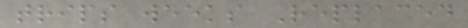trips weeks Replaced
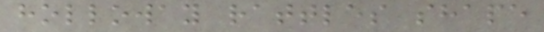holloway rattles shape
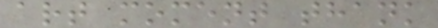art moment thank
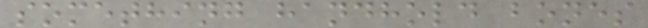something handhold bones
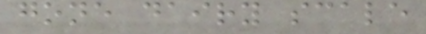gone dairy scale
